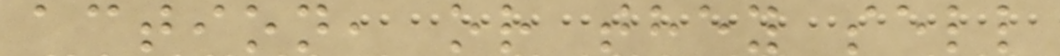action, or they sell
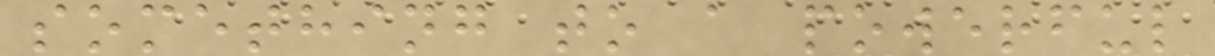something to a powerful
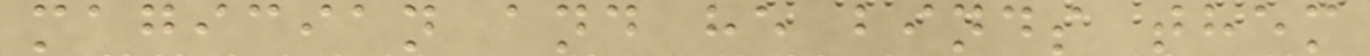magician and he binds them
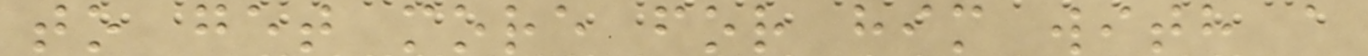to get more for him with a
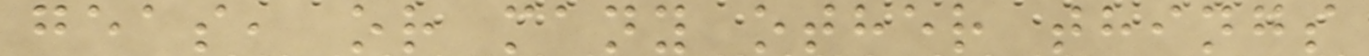geas, or many other things
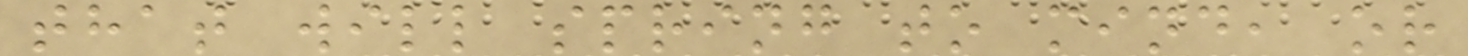that will spring to mind, or
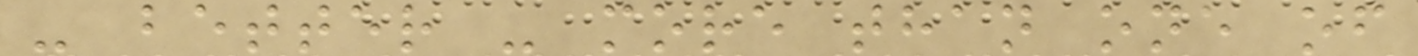- better - more than one of
